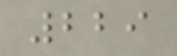229
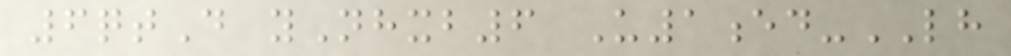6qtD yNhxb6 U1ed-LH
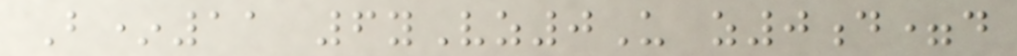B*11 6yVz0U z0d=d
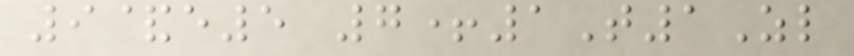9&e5 7+1T1Zl
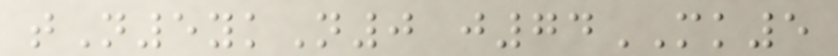tN5ykN0 j74MK5
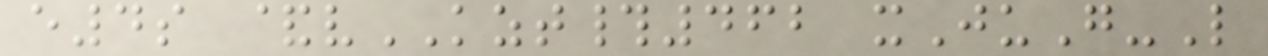e4s &vKZT#462 xJuG-L
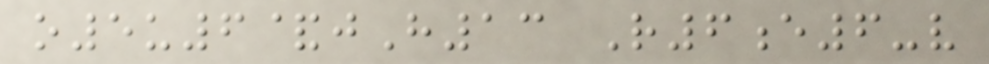o5u6&jH13 R6e6-v
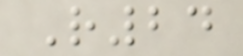R24
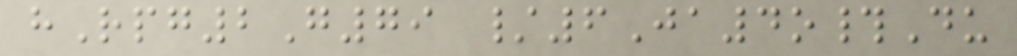hRpg2G79 /6Ja4o#Du
